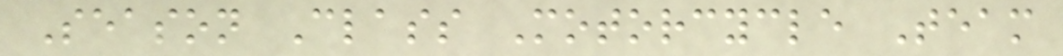Season Class Motorcycle Team
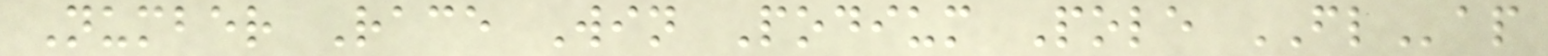Number Race Win Podium Pole FLap
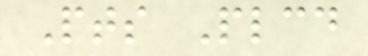Pts Plcd
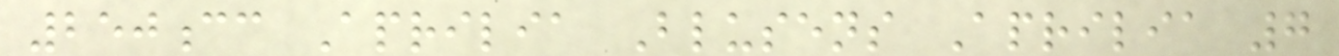250cc Aprilia Blusens Aprilia 7
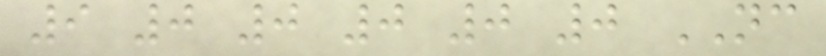9 0 0 0 0 0 NC
